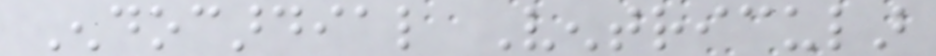Endocardial Ventricular
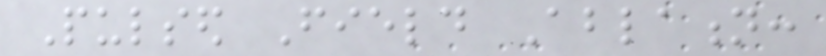Pulsed Field Ablation:
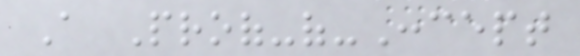A Proof-of-Concept
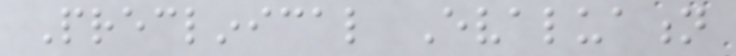Preclinical Evaluation
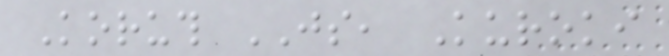Koruth JS, Kuroki
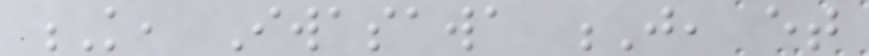K, Iwasawa J, et
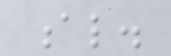al.
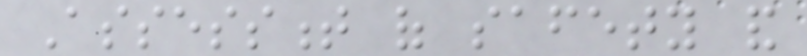Assessment of safety and
